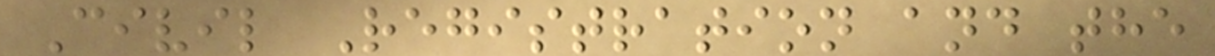Civil Registration and the
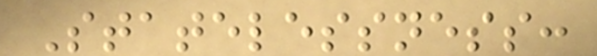Statelessness:
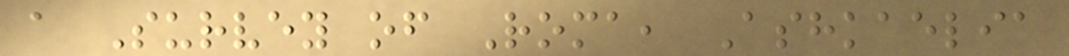a Survey of Roma, Ashkaelia
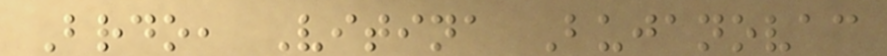Brdo, Vitina Bujanovac
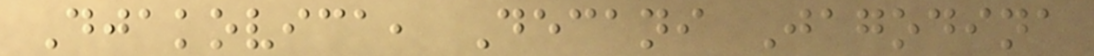Djakovica, Decani Jagodina
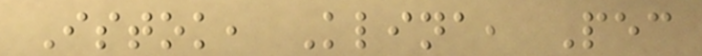Istok, Klina, Pec
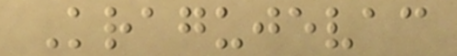Kragujevac
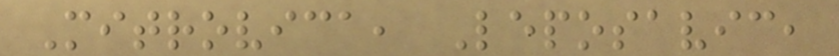Mitrovica, Leposavic,
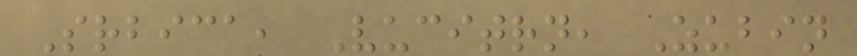Srbica, Vucitrn, Zubin
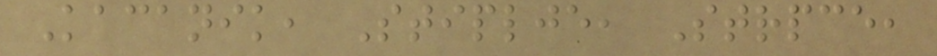Kacanik, Stiplje, Strpce,
